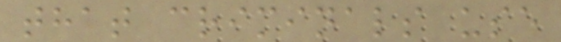that criminals use
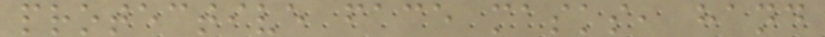protective face masks, hand
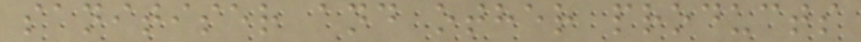sanitiser and other products
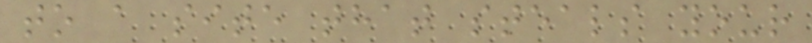to a site that steals your
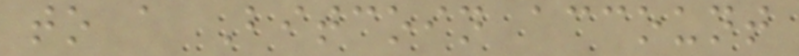to a Bitcoin account
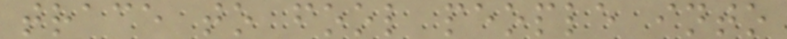trace to fool people into
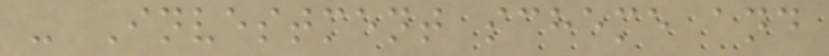- Investment scheme and
